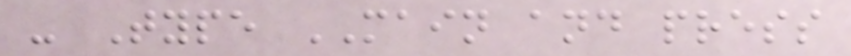- Type MAIN and press
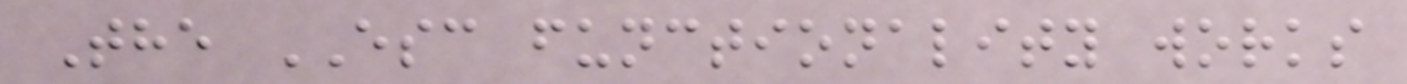The ESC functionality works
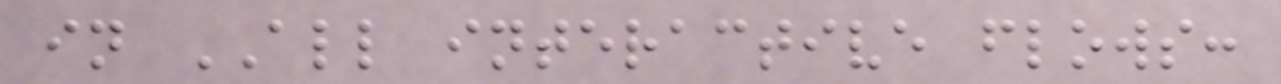in ALL interactive flows:
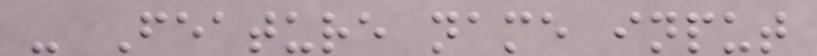- Feature name input
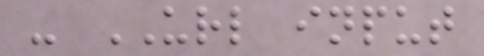- URL input
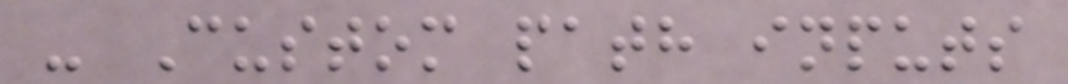- Custom path inputs
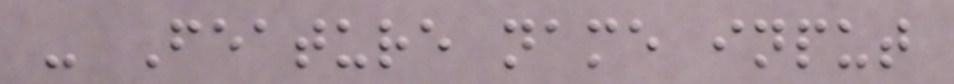- Feature name input
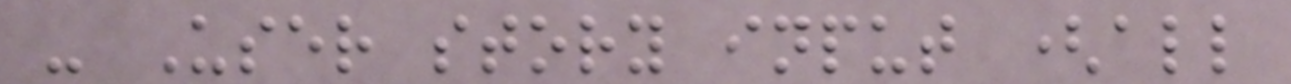- User story input (all
